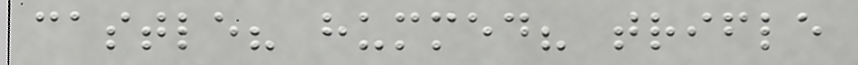castle? hummed? trifle
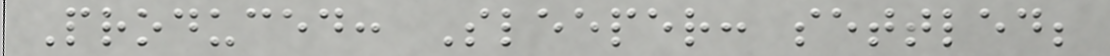Produced: Sleeper: settled;
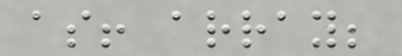as! array;
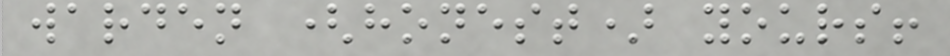warden (honest) yours!
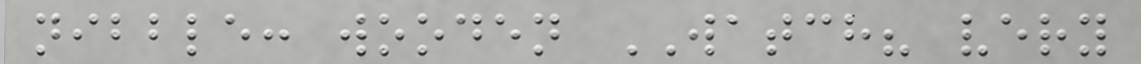nibble: wooden WATCH? very
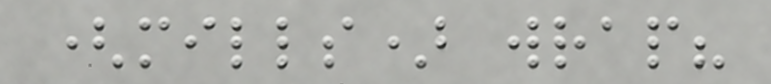(mills) wrap?
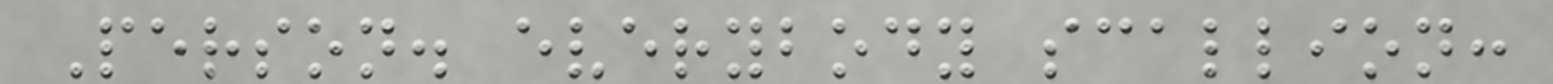Person. everybody scallion:
